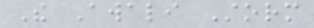The Awali Storm
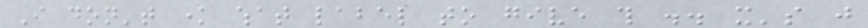I don't know what label to give this .. it's just
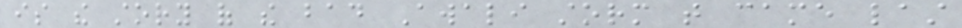is the story of the bad Awali storm that came last
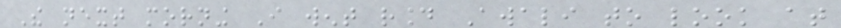The next morning I went round Awali to look at
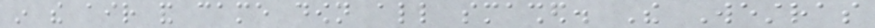in the air and came down all smashed. The Westras
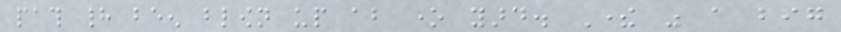path had been blown up about one yard. There was a big
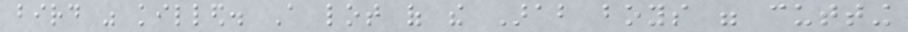bird was killed. A lot of the Arab boys were cutting
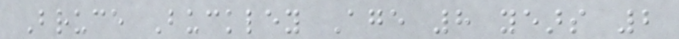Bruce Buckley Age 8 years 2
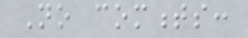No comments:
